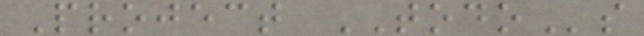Project TODOs
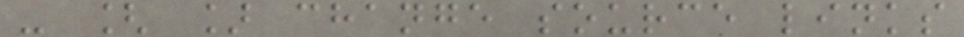- [ ] change source links
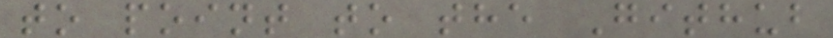to point to the Github
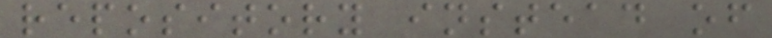repository instead of
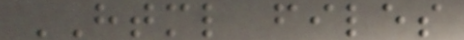HTML files
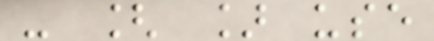- [ ] use
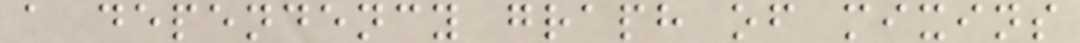a dependency graph of mixins
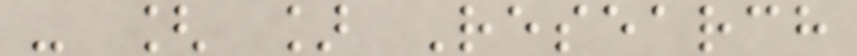- [ ] Research
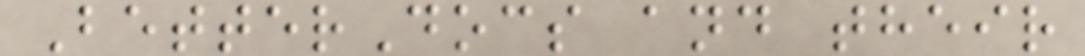BetterDocs and their
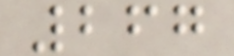267
